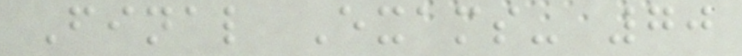Final Exams- 70
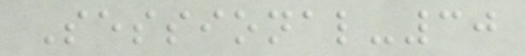Sessional-30
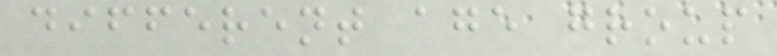different age group
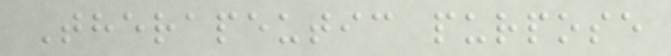Therapeutic purpose
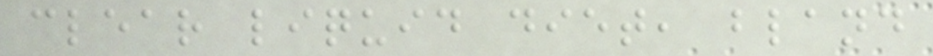clear liquid diet, bland
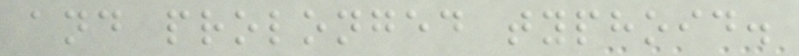and prolonged typhoid.
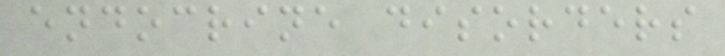endocrine disorders
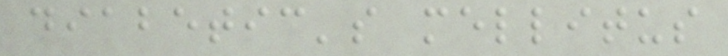diabetic's mellitus
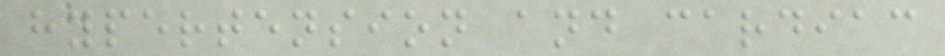hypertension and cardiac
